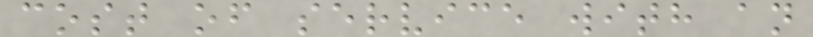cost of service with an
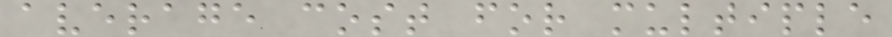average cost for multiple
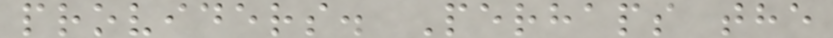providers. Perhaps the
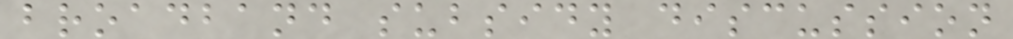broadband subsidy discussion
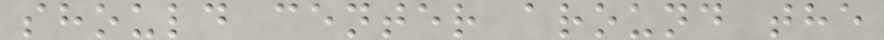should center around the
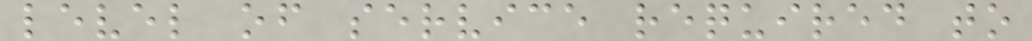level of service required to
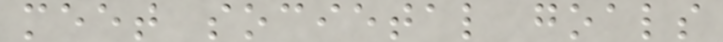meet societal goals
